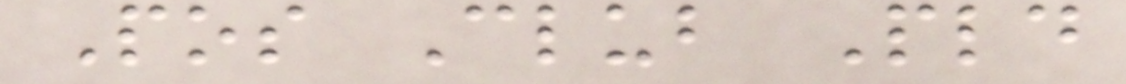Pos Club Pld
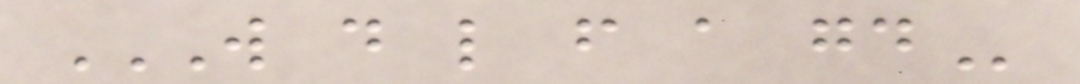W D L F A GD
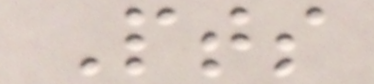Pts
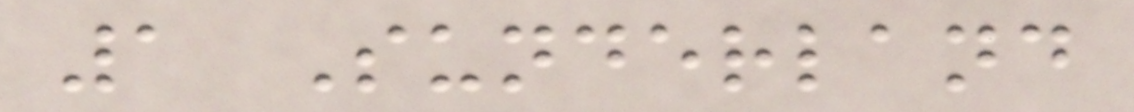1 Sunderland
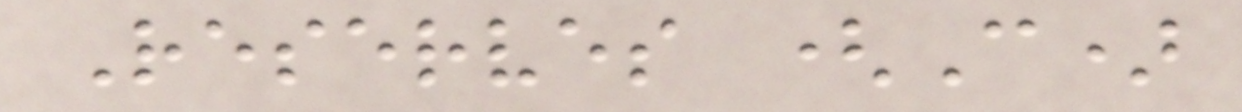Reserves (C)
